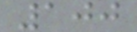100
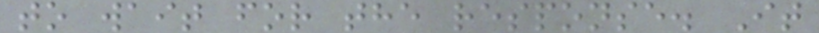to wait for the response. It
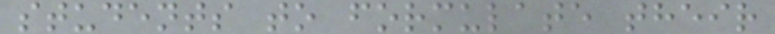students to formulate their
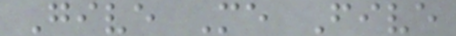Give Me Five
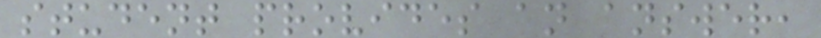student provides an answer,
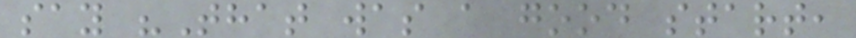say "That was a good start,
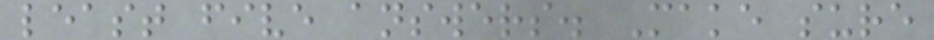least five answers. Make sure
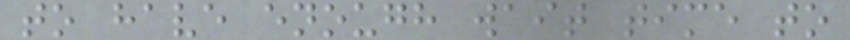to have enough wait time to
